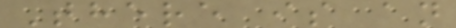There is an
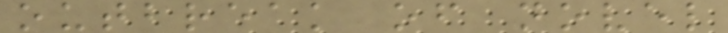outbreak of novel
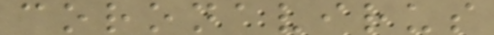coronavirus
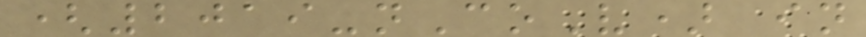(2019-nCoV) in
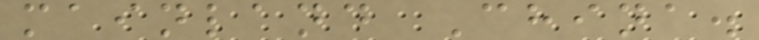mainland China.
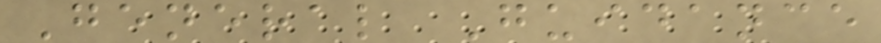General Guidance
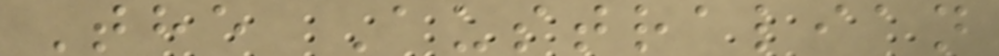The Australian
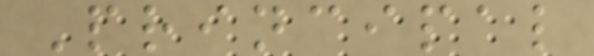Principal
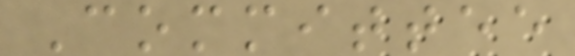Committee
